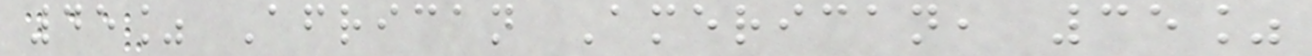45% African American, 35%
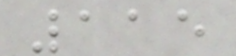115
